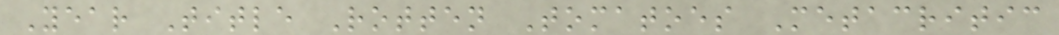Year Title Rotten Tomatoes Metacritic
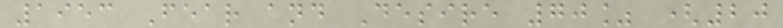1953 Fear and Desire 70% (20
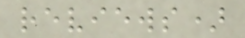reviews)
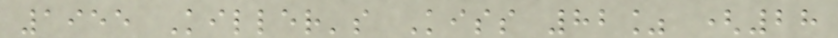1955 Killer's Kiss 82% (28
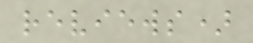reviews)
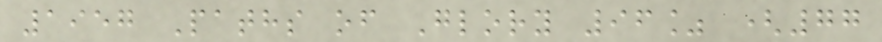1957 Paths of Glory 96% (77
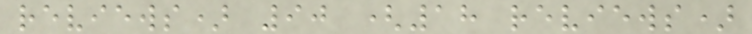reviews) 90 (18 reviews)
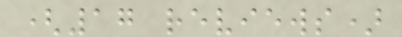(17 reviews)
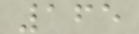165
